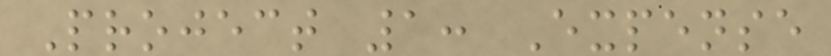Project 1: Expense
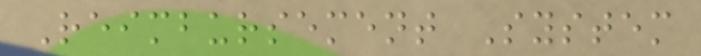Reimbursement System
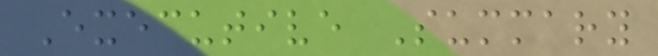Executive Summary
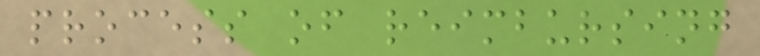process of reimbursing
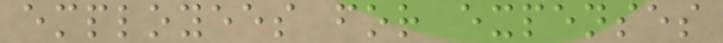employees for expenses
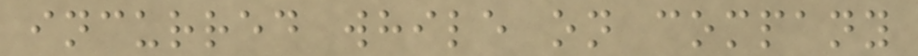incurred while on company
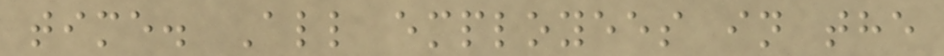time. All employees in the
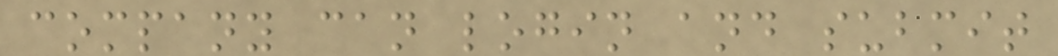company can login and submit
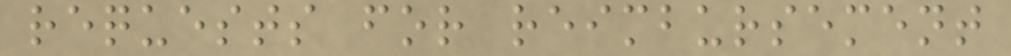requests for reimbursement
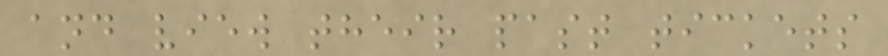and view their past tickets
